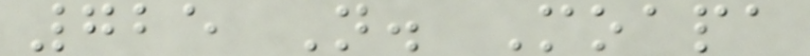725 N. Moapa
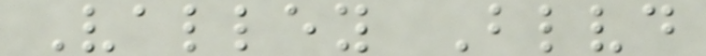Valley Blvd
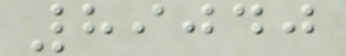89040
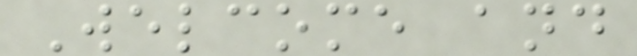Welcome and
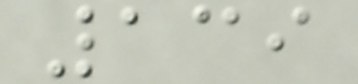139
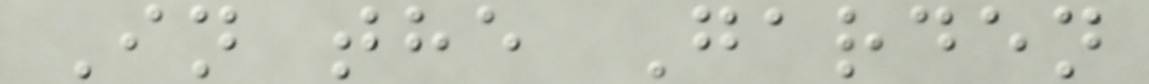In the Garden
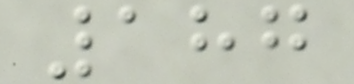187
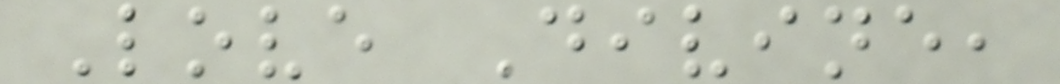Love Divine,
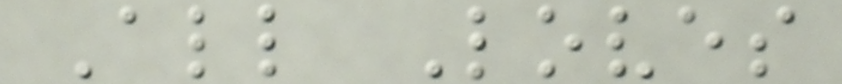All Loves
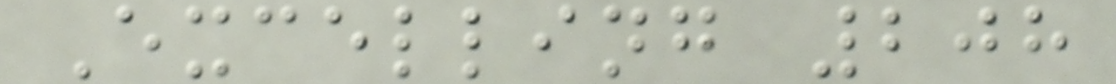Excelling 208
